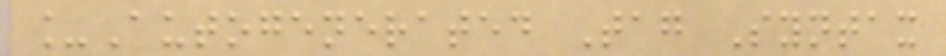_Autogenerated Tag Syntax
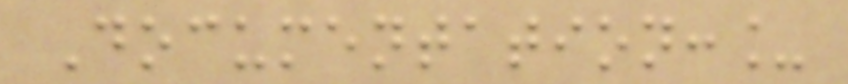Documentation:_
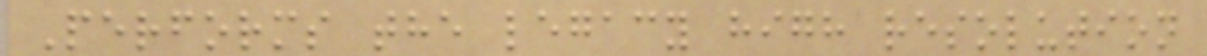Performs the legacy high resolution
